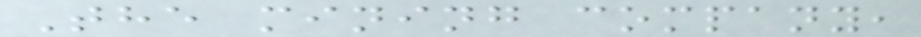The mining company,
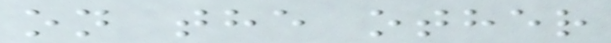on the other
